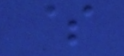$
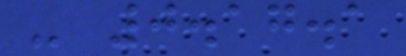- 0.17.1
